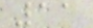11
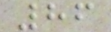86
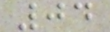04
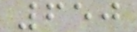650
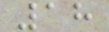18
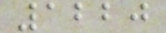1220
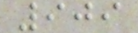909
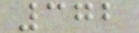372
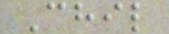Chil
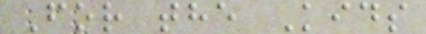For the Kids
